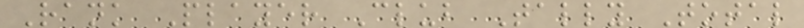Rank Player Club Tally Total
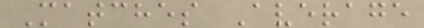Matches Average
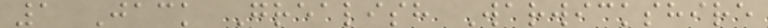1 Jack Grealish Warwickshire
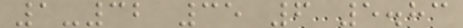1-32 35 6 5.83
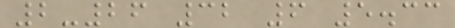2-26 32 6 5.33
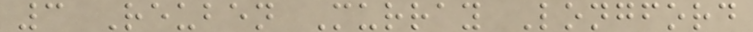3 Reuben Murray Longford
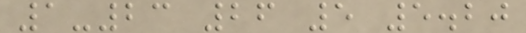1-23 26 5 5.20
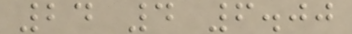24 4 6.00
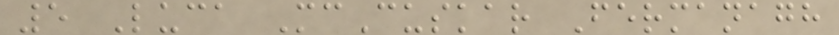5 Luca McCuskar Fermanagh
